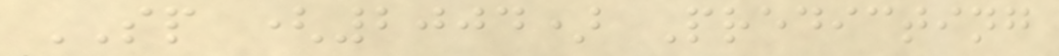SP (2004) Predicting
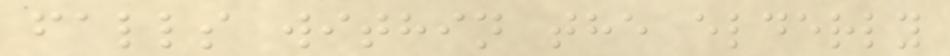falls within the elderly
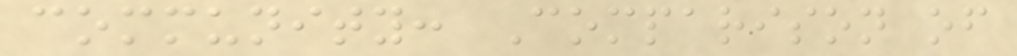community: Comparison of
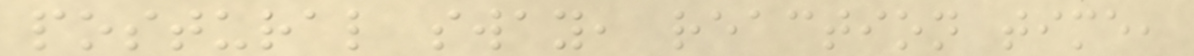postural sway, reaction time,
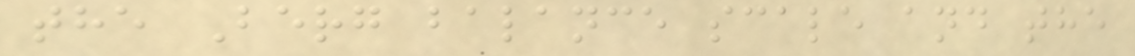the Berg balance scale and the
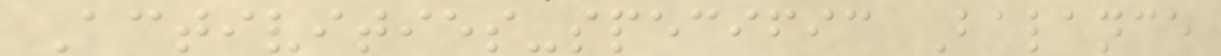Activities-specific Balance
